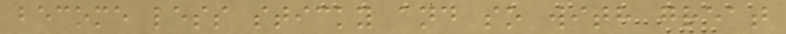become less sticky and so with great
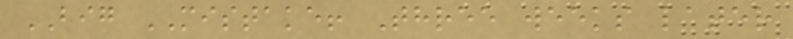BIG MISTAKE! Three weeks later
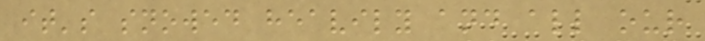it's snowed heavily and all our
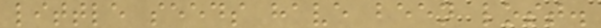little seeds have been lost.
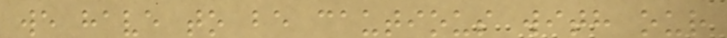we have to be cautious with our
